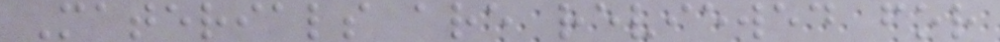Materials are reviewed for
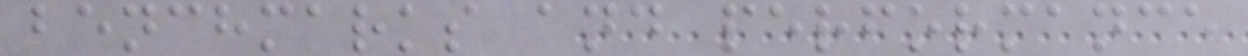benchmarks and performance
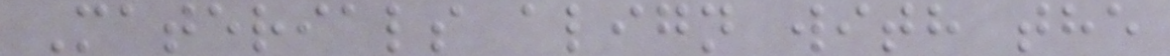Materials align with the
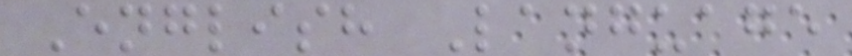English Language
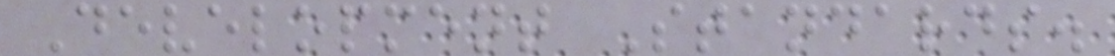Development Standards.
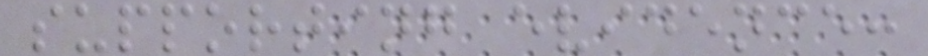supporting evidence:
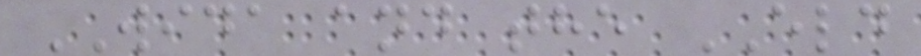WIDA and the ELD
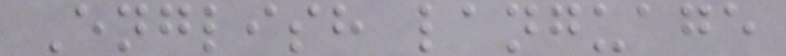English language
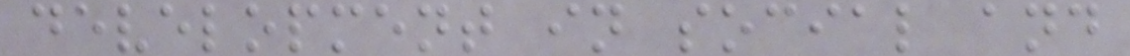development in social and
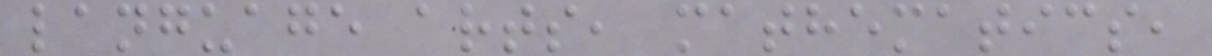language arts, mathematics,
